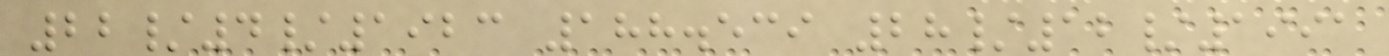22/4/1923 188.539 28/12/1991
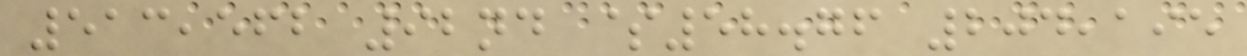513,562 92nd $58.76 204,195
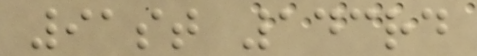91st 143rd
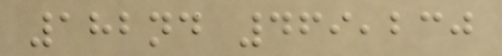182nd 469,230
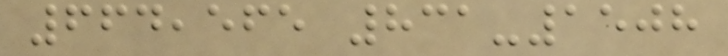664,565 831-1508
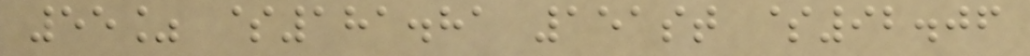55% $181.81 151st $92.06
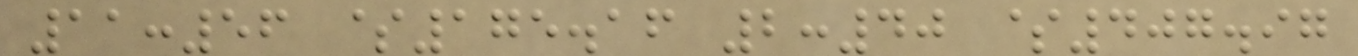11:56 $175.16 2:40 $407.97
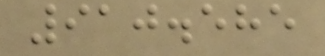910.585
